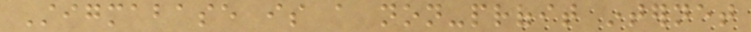Stigmabase is a non-profit internet
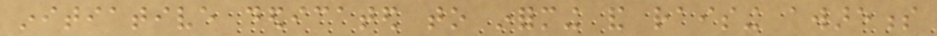initiative dedicated to informing and raising awareness
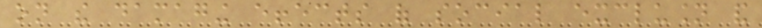on the damaging effects of social exclusion and
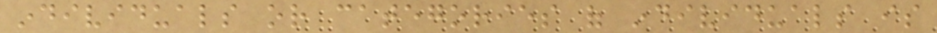individuals or categories of individuals is
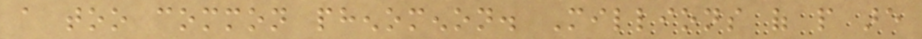a too common phenomenon. Millions of people are
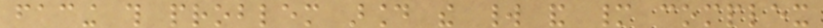facing this problem around the world and many complex
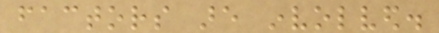factors are involved.
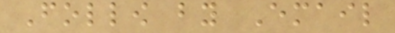Follow by Email
